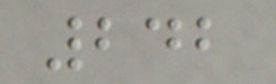242
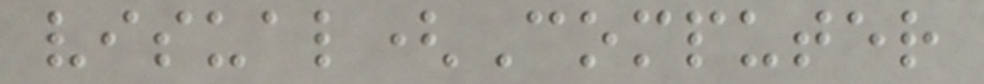visual(Computer
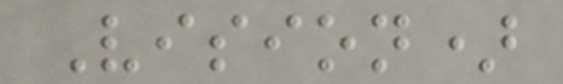Vision)
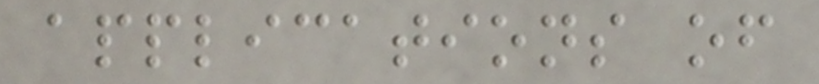applications of
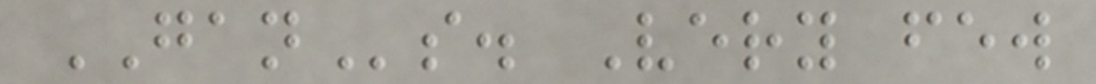GANs. Very few
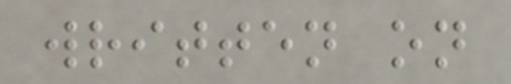written on
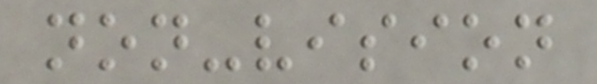non-vision
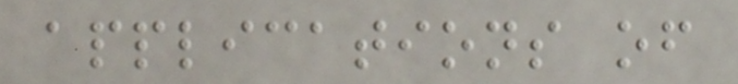applications of
